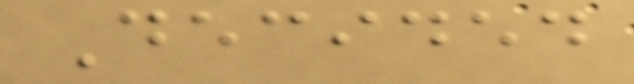Decided
